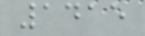1415
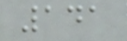141
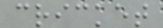cricket
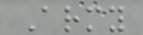Army
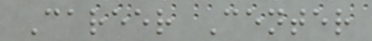Career Center
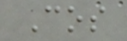Cos
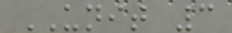UNIT 3
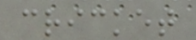cricket
